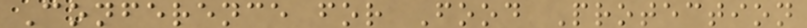Conference for Food Protection
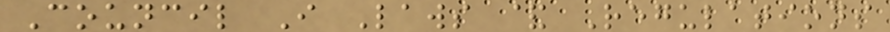Council I Laws & Regulations
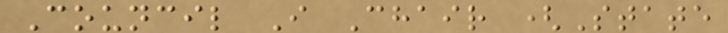Council I Chair (State
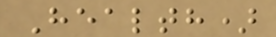Health)
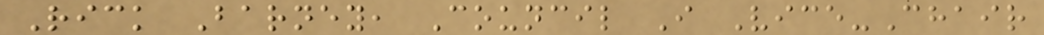Rick Barney, Council I Vice-Chair
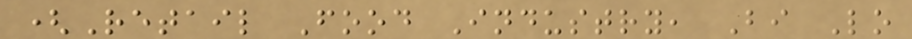(Retail Food Industry, Bi Lo
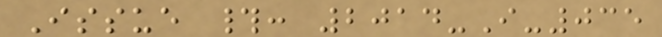Issue #: 2014-I-035
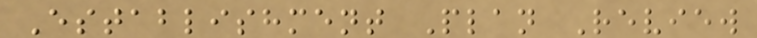Establishment Plan Review
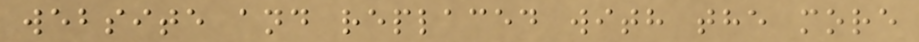website and replaced with the more
